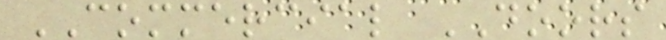COMMERCIAL DOORS
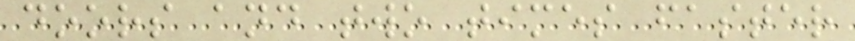doors and two times faster
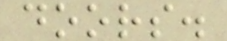doors.
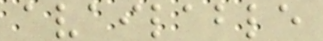available
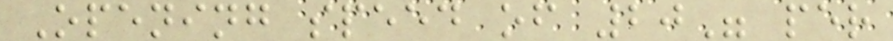Opening speed of 20" per
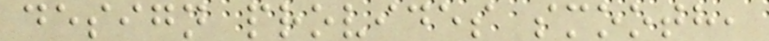design provides smooth,
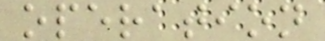operation
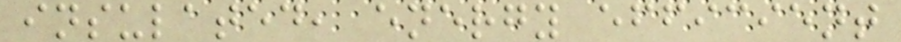insulated, energy efficient
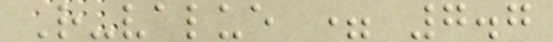R-value = 7.7
